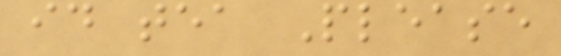id tea Please
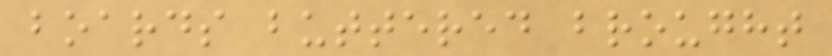boards buttered brought
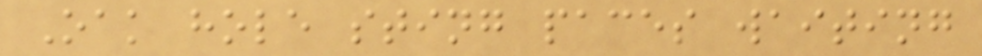Oak hole sting paces waiting
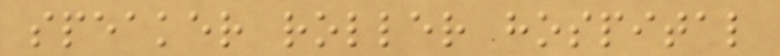speaker roller hospital
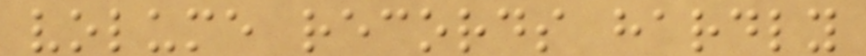volume records hardly
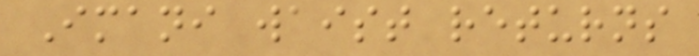Imani waist returns
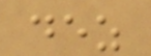dez
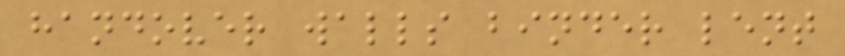handover walls binder lent
